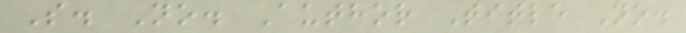S. No. Author Title No.
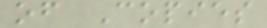of Copies
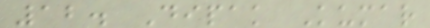12. Dipak Kumar
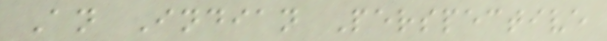An Indian Perspective
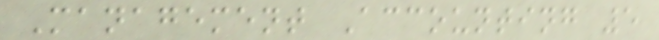Management Accounting 5
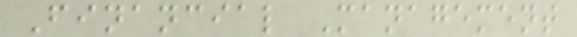Financial Management
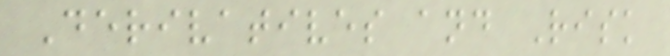Derivatives and Risk
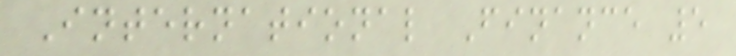International Finance 5
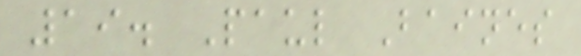19. Paul Baines
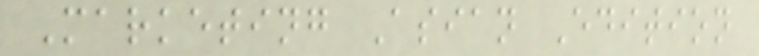Marketing Asian Edition
